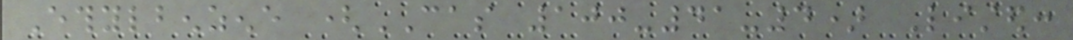Ethylbenzene (CAS 100-41-4) Listed:
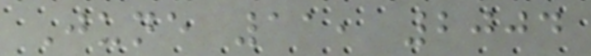June 11, 2004
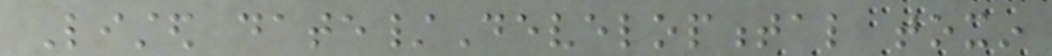Listed date/Developmental toxin
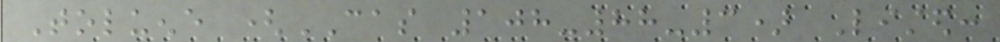Toluene (CAS 108-88-3) Listed:
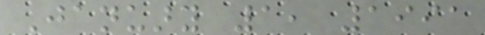January 1, 1991
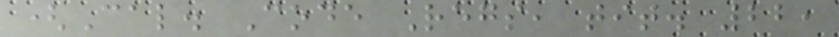(Cal. Code Regs, tit. 22,
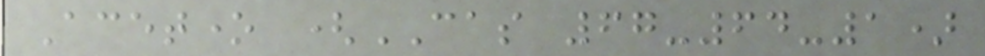Acetone (CAS 67-64-1)
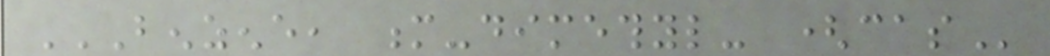BENZENE, M-DIMETHYL- (CAS
